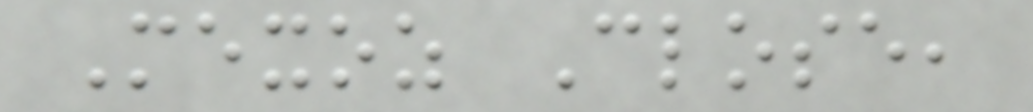Mexoz Close,
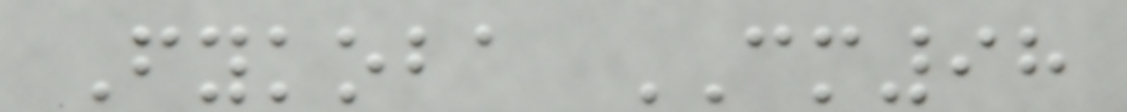Fykoba CM98
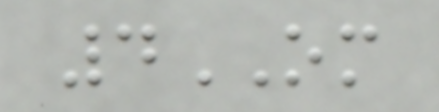4OM
